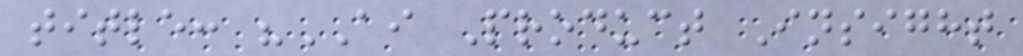title: "AI Product Insight
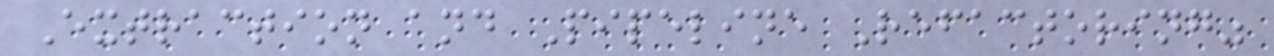Extraction and Pipeline Refactoring"
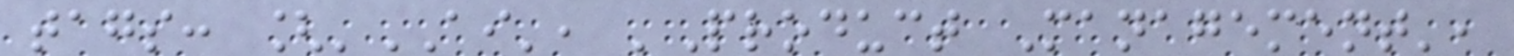tags: ['AI', 'Product Management',
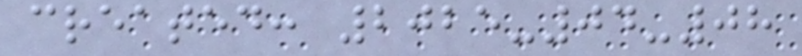created: 2025-04-08
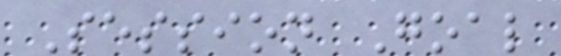Session Goal
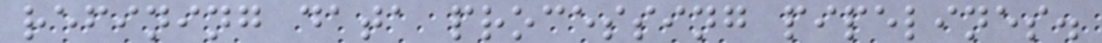refining data processing pipelines.
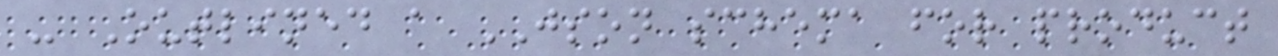- Outlined a JSON schema for product
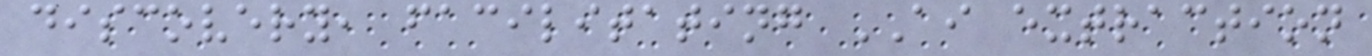discovery, facilitating AI extraction
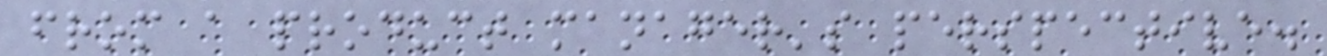from a product manager's perspective.
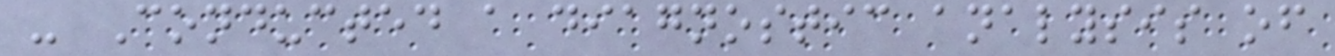- Conducted a diagnostic analysis of
